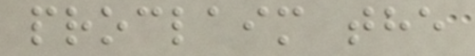proclaim the
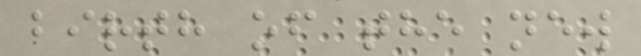birth of the new
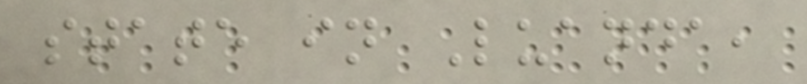state in Luanda,
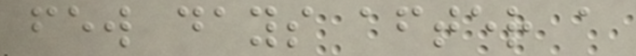few days after a
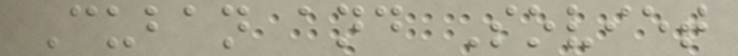Cuban and Soviet
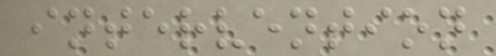intervention
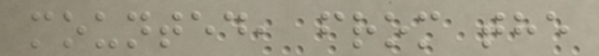mounted, from the
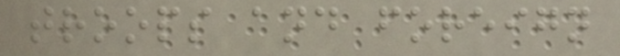troops and foreign
